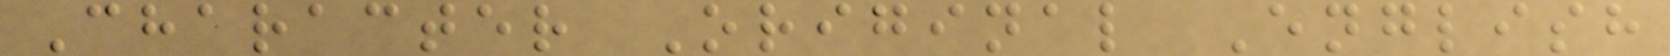Character Original English
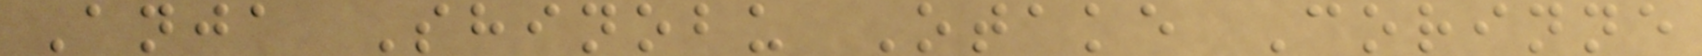Anja Shinobu Otake Corinne
